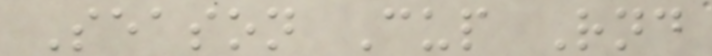Season Cup Rnd
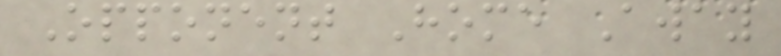Opponent Home Away
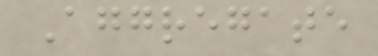Aggregate
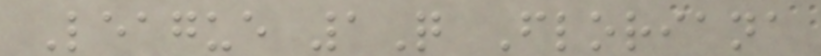League 1Q Floriana
